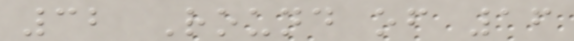32 Round of 16
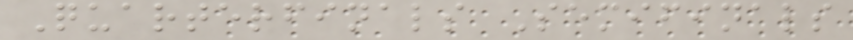Quarterfinals Semifinals
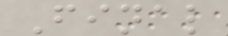Final
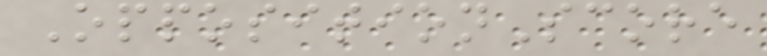OppositionScore
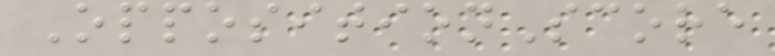OppositionScore
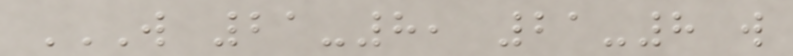W 21-8, 21-8 W
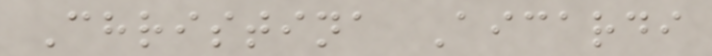Christina Aicardi
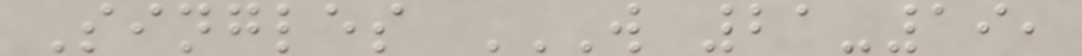Singles W 21-19,
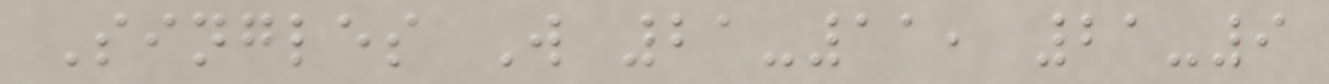Singles W 21-11, 21-9
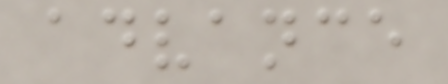advance
